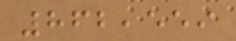862,559
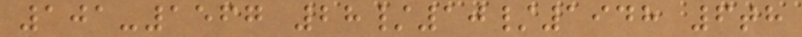101-1567 28/10/1948 6th
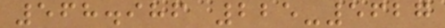568.986 225-5627
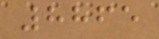8865
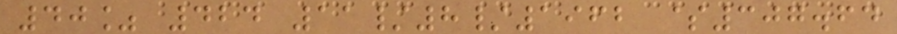40% 424 11/8/1962 $307.64
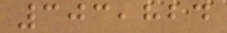303,824
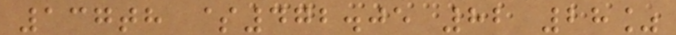137th $472.05 82 28%
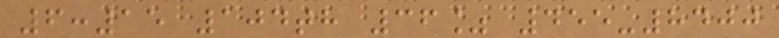6:15 104th 36% 455-8400
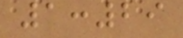1:29
